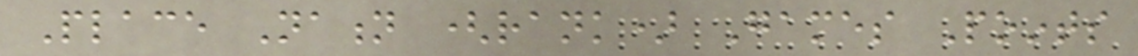Place Nation (rank) Games Points
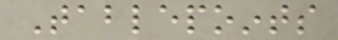Tablepoints
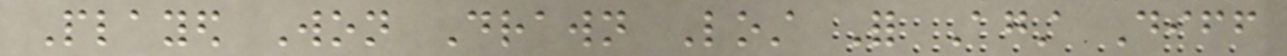Played Won Drawn Lost For Against Diff
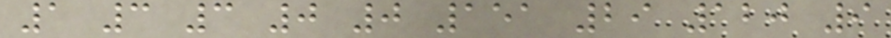1 3 3 0 0 151 29 120 9
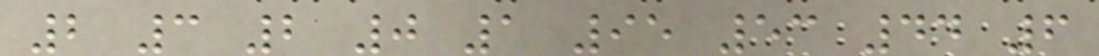2 3 2 0 1 95 53 44 6
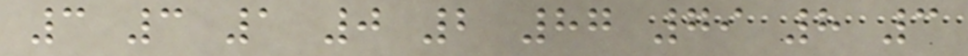3 3 1 0 2 87 79 8 3
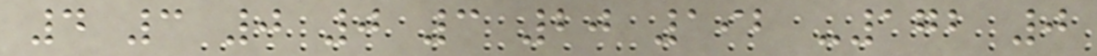4 3 0 0 3 20 192 -172 0
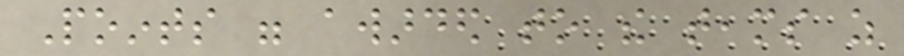Points were awarded to the teams as
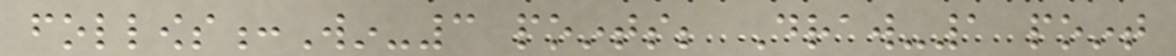follows:Win-3 points; Draw-1 point
